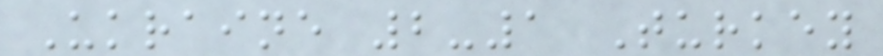Ukraine 2-1 Turkey
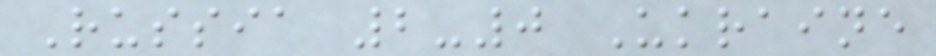Russia 2-0 Ukraine
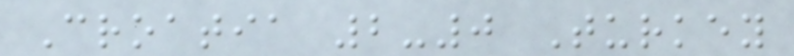Croatia 2-0 Turkey
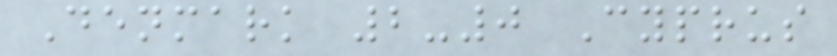Denmark 2-0 Cyprus
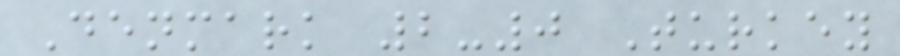Denmark 2-0 Turkey
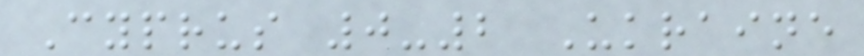Cyprus 0-2 Ukraine
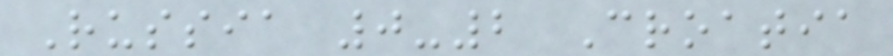Russia 0-2 Croatia
